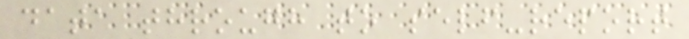data through to self-report
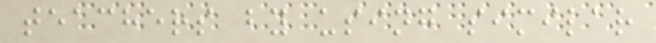teachers by using similar
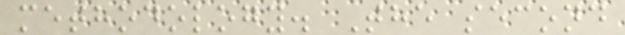methodology. The second
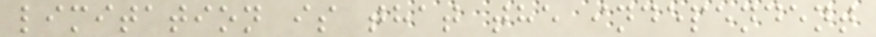limitation is that the independent
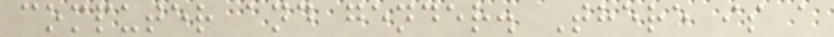computer and gender. There is a
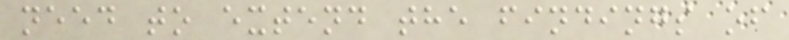need to extend the findings of
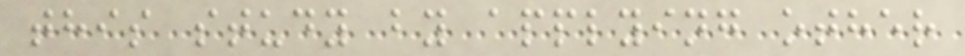this study by applying other
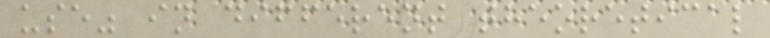use" in different theoretical
